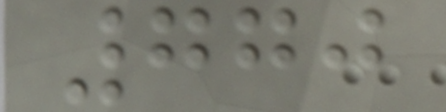770
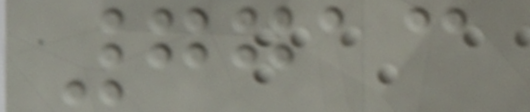7713
